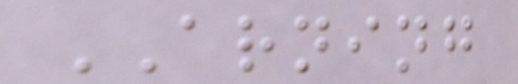ARNING
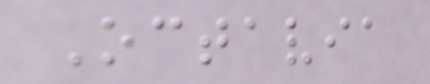Octavia
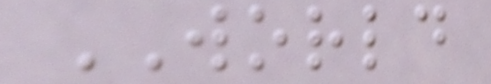WORLD
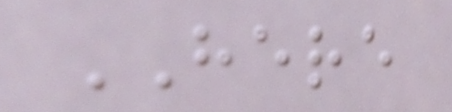HERE
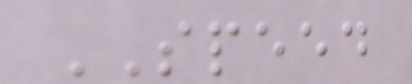SPEED
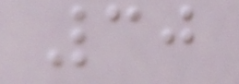30
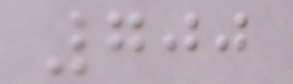700
